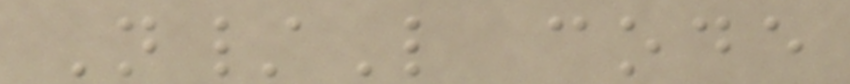N/L code
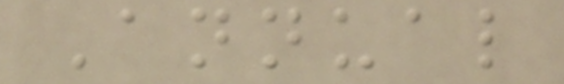Annual
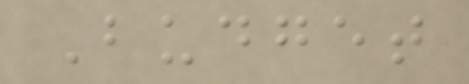Budget
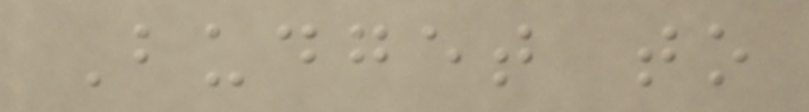Budget to
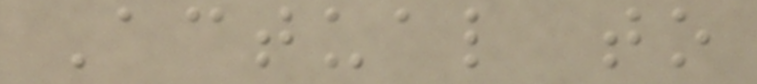Actual to
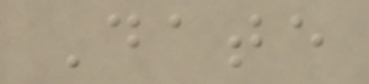Date
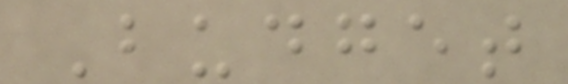Budget
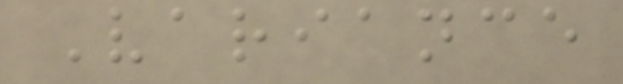Variance
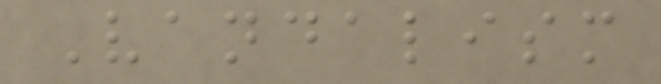Vandalism
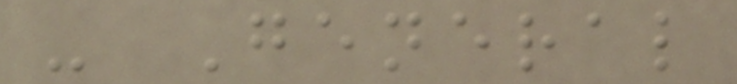- General
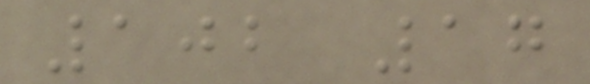102 17
